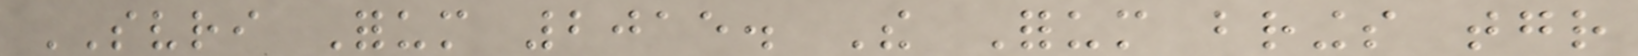SVRI Forum 2015. The Forum brings together
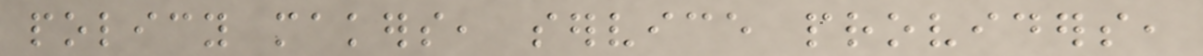policy makers, service providers,
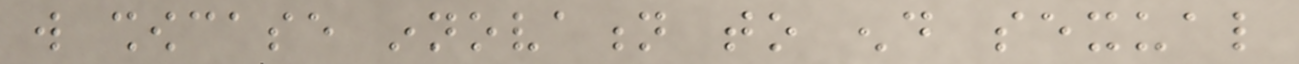will showcase innovation to end sexual
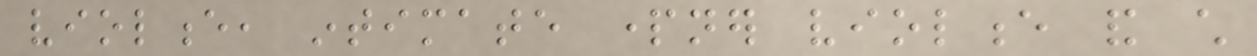violence, intimate partner violence and child
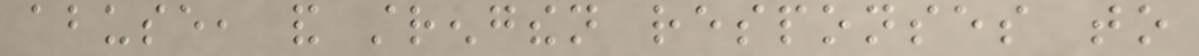abuse, and strengthen responses to
